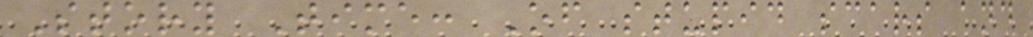Story Time: Of stupid scars and
